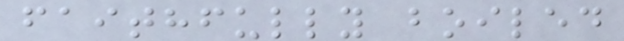faithfully boiled
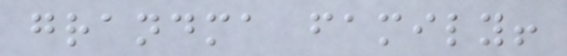grandma family!
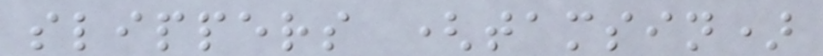slippers (tamsin)
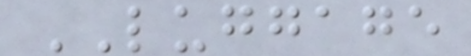LUGGAGE
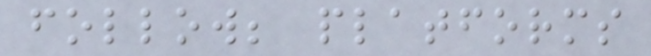follow; platforms
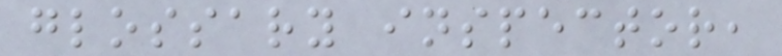glossary inspector,
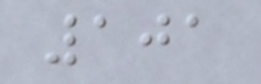101
